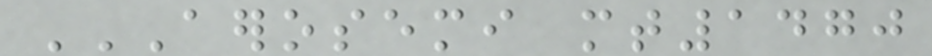AEROSEMI MT1470
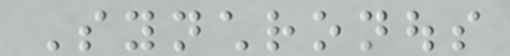Synchronous
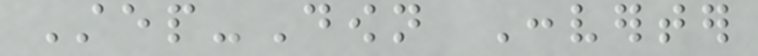Step-Down Converter
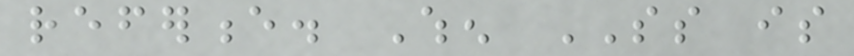reference. When SS is
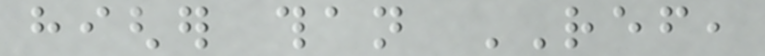higher than REF,
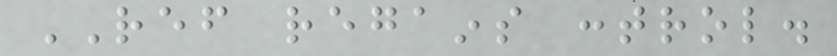REF regains control.
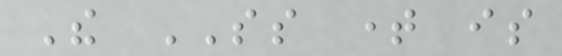The SS time is
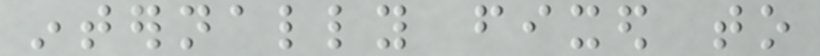internally fixed to
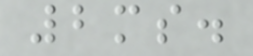2ms.
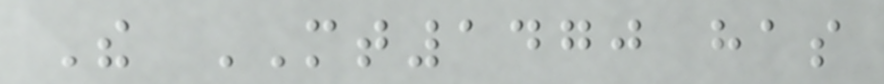The MT1470 has
